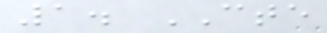1. CTE
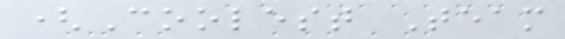(Coolest Team
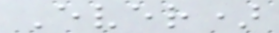Ever)
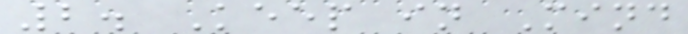2. Keep in Mind
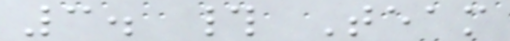3. # Team
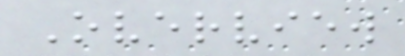Overview
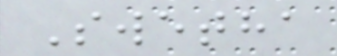Swetha
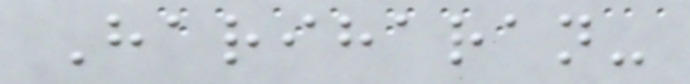Hariharan-
